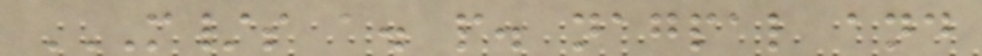M/S A. P. NAGPAL AND
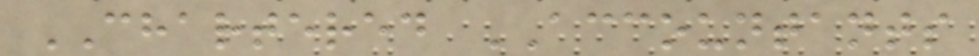CHARTERED ACCOUNTANTS
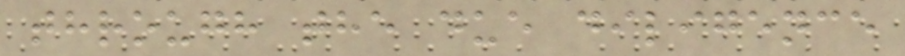through the due diligence
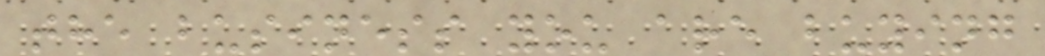the business you are buying
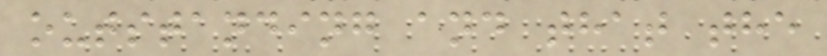outstanding and that the
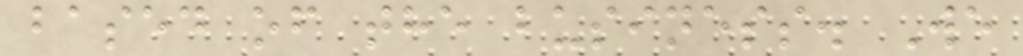based of the business. We
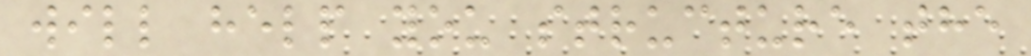will help you structure the
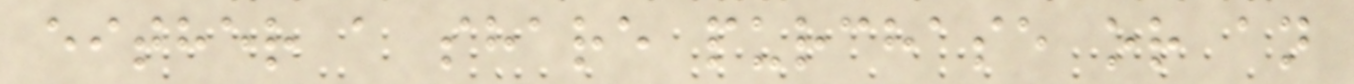either a share purchase or an
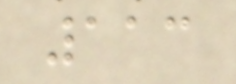113
